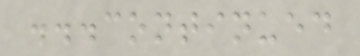...continued
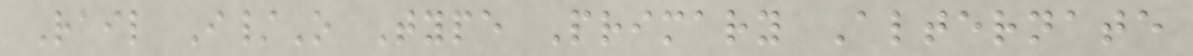Rail I/O Type Primary Alternate
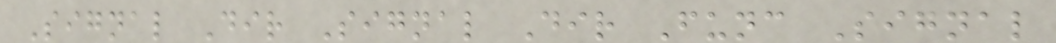Signal Dir Signal Dir Func Signal
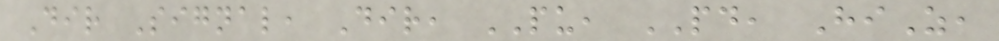Dir Signal, Dir, PU, PD, HiZ,
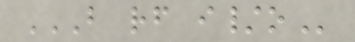B RF I/O
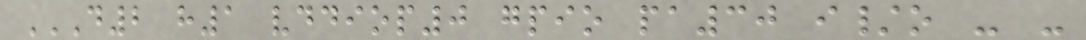D2 H1 VDDIOP0 GPIO PA30 I/O - -
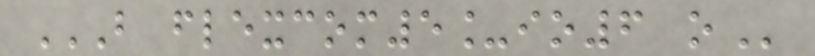B FLEXCOM5_IO6 O
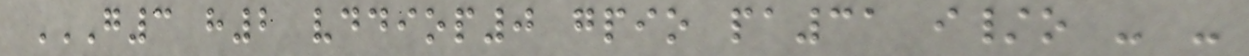G3 H2 VDDIOP0 GPIO PA31 I/O - -
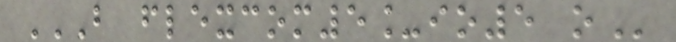B FLEXCOM5_IO5 O
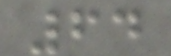64
